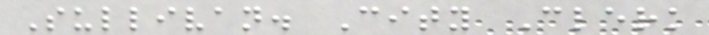Sullivan. City Clerk
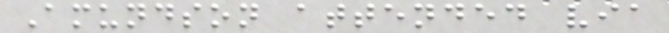Amundson attended via
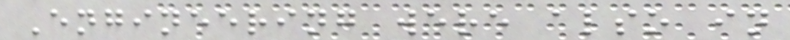Engineering were also in
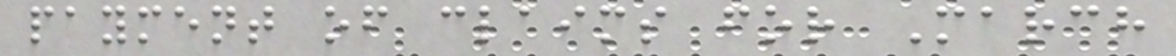payment of claims for March
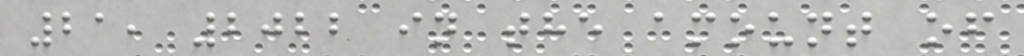21, 2022 in the amount of
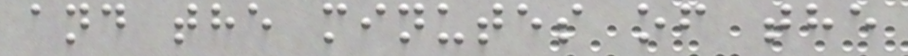and the minutes of the
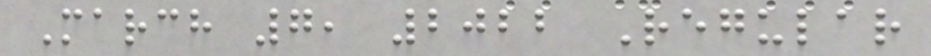March 7, 2022 Regular
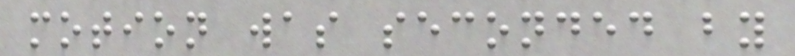motion was seconded by
